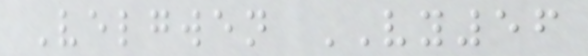Velgwen VY56
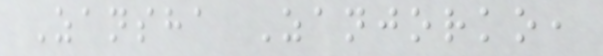Zansha Zanjorko,
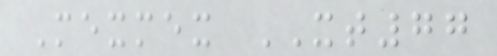Mexmex XT77
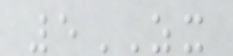5ZX
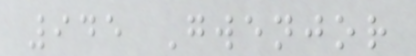945 Gwenjor
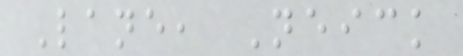Lane, Neick
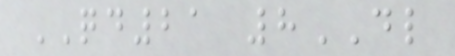QD21 8DL
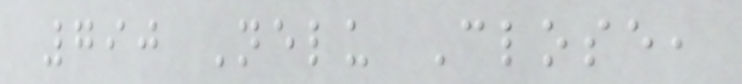790 Nelu Close,
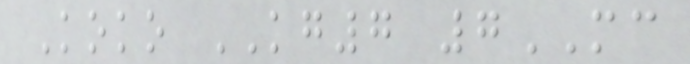Koko KG7 7MC
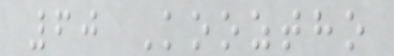60 Kooztho
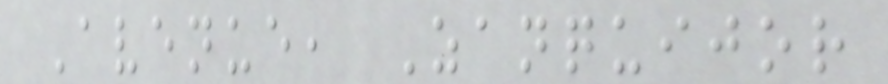Avenue, Zanquijor
